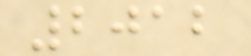2012
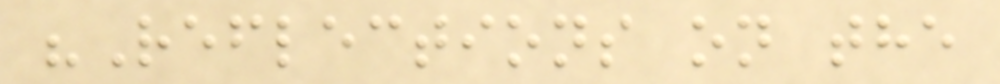"Reflections on the
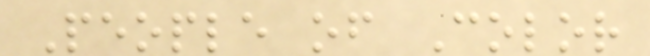People of Color
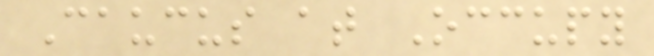Caucus at Occupy
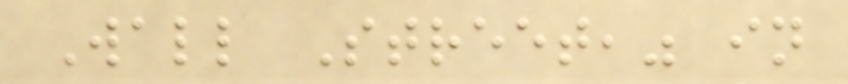Wall Street," in
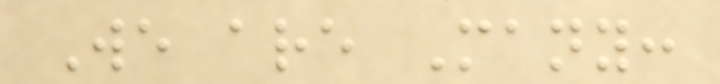We are Many:
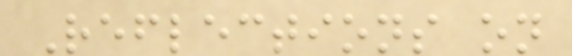Reflections on
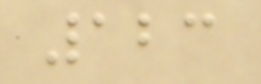123
